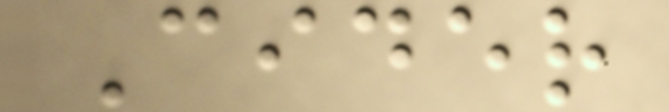Cider
